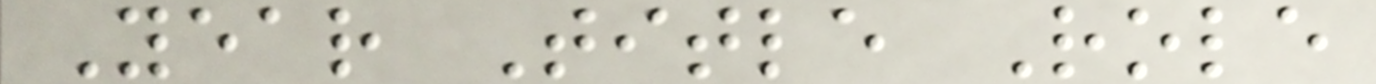Year Title Role
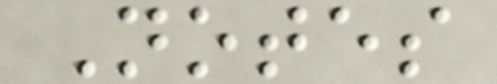Notes
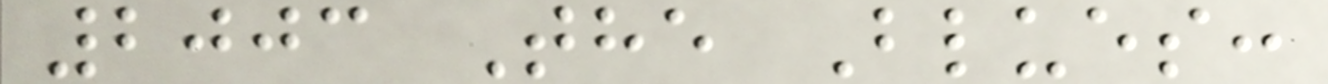2003 The Blues:
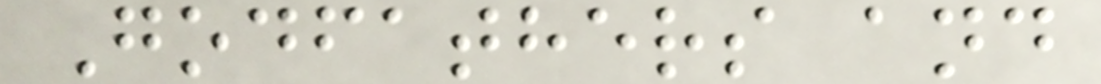Godfathers and
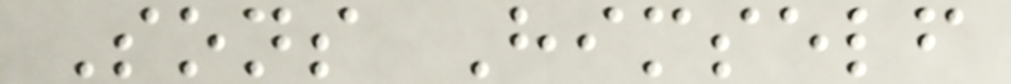Sons Himself
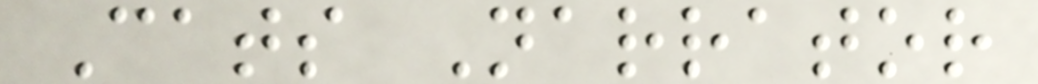Cats Narrator
